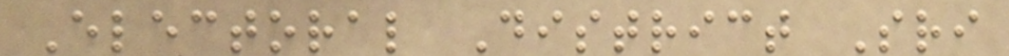Electoral District Sri
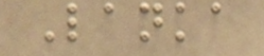Lanka
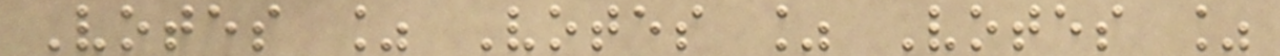Votes % Votes % Votes %
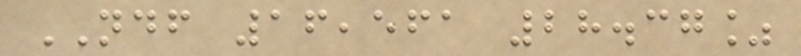NDF 16,561 28.37%
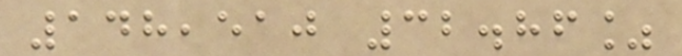148,510 32.86%
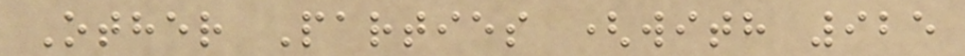Other Parties (with 925
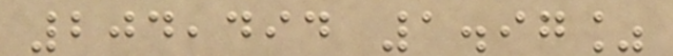204,494 1.97%
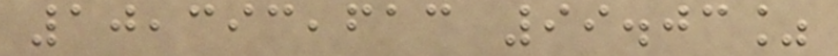10,393,613 99.03%
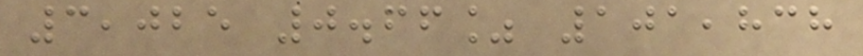3,025 0.66% 101,838
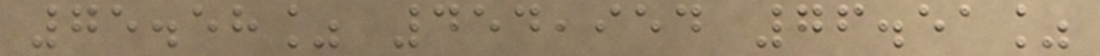75.58% 454,954 76.51%
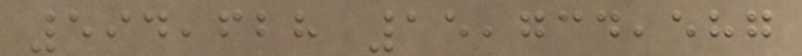594,628 15,734,587
